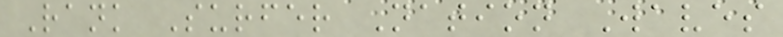Rank Surfer Nation Waves
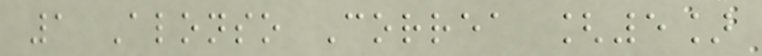1 Alonso Correa [5]
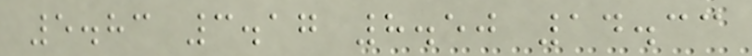5.83 3.17 8.50 14.33
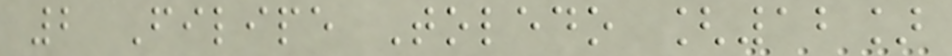2 Filipe Toledo [12]
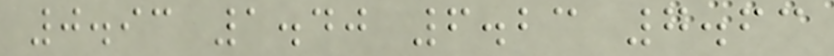0.93 1.40 6.23 7.63
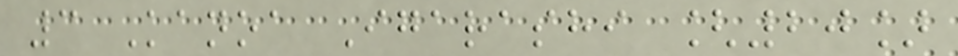3 Kanoa Igarashi [20]
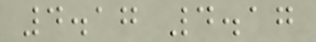4.17 4.17
